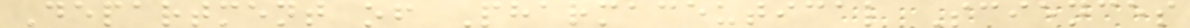Department of Pharmaceutical Sciences
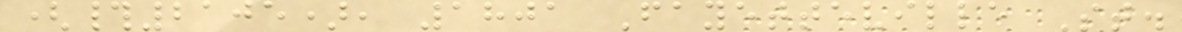(#2105), 1801 Fayetteville St.
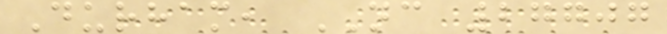Durham, NC 27707
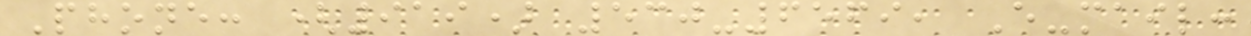Phone: (919) 530-6569, E-mail:
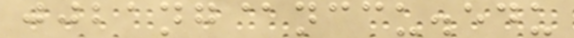jjbang@nccu.edu
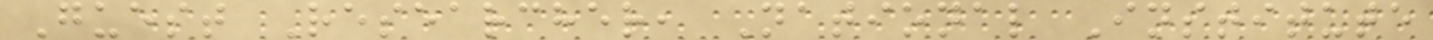Guest Researcher, National Institute
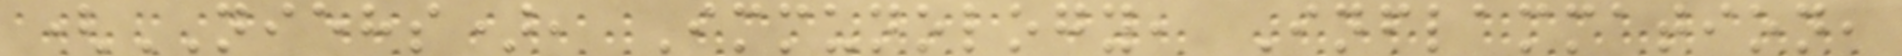(NIEHS), Immunology, Inflammation,
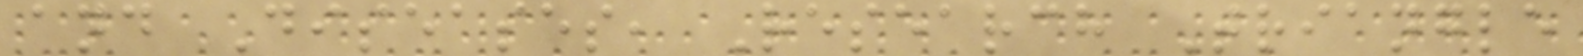and Diseases, Research Triangle
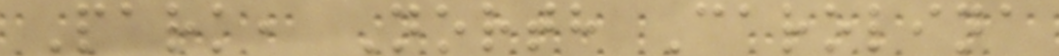Park, North Carolina
